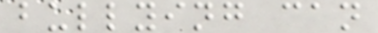bullying can
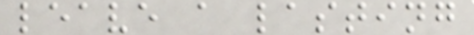leave a lasting
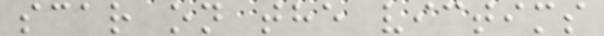scar on the victims
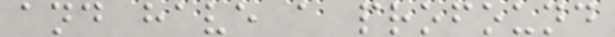and have a profound
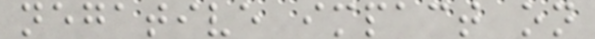negative impact on
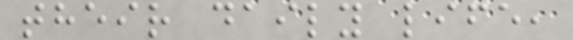their daily life,
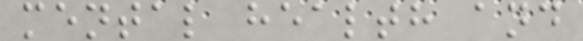mental health and
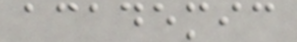academic
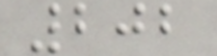202
